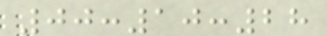00:10:28
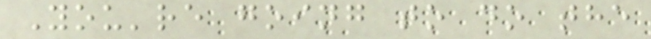You're going to do the
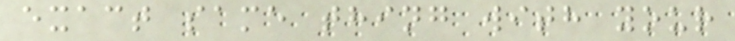exact same thing with your
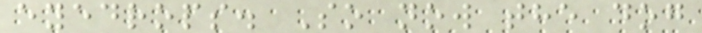eyedrops. So now the dog
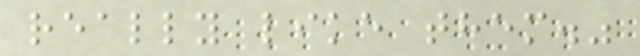really like them."
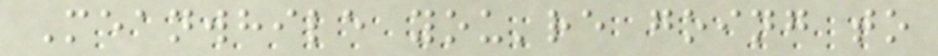Meanwhile you're going to
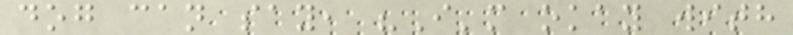dog can say, "I'm okay with
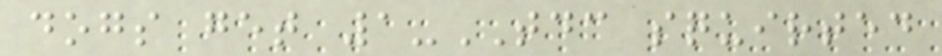dogs get 1-TDC squirted
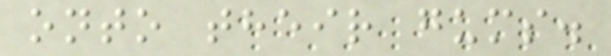onto their gums.
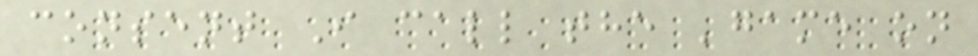consent I call the 'game on
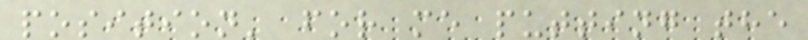position' for me putting the
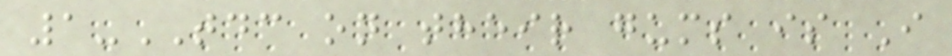1-TDC on their gums is I
